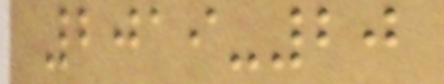2019-20
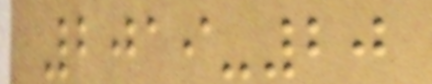2019-20
